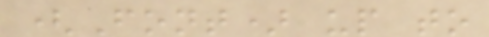(Font) up to
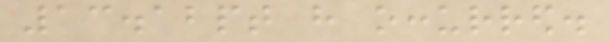13.12pt have occurred.
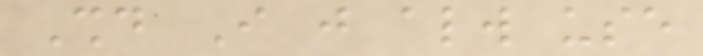Should I just always use
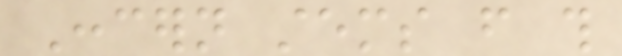Concern stems from this
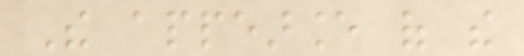The appearance of the
